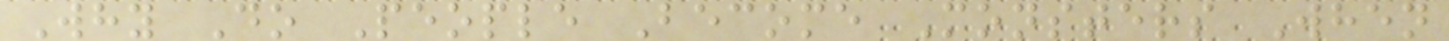Why Do People Become Monsters When
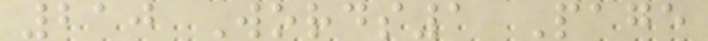210 Words1 Page
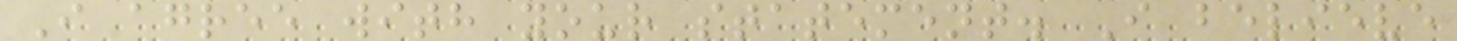I agree with your statement. I believe
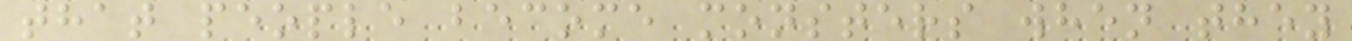that people become monsters when they
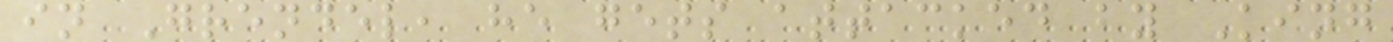in Grendel, he gets attacked by King
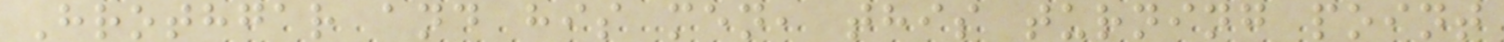Hrothgar and his men, this turning point
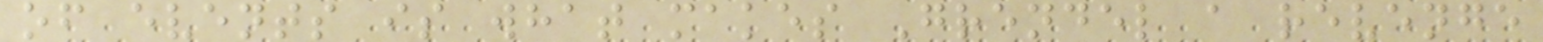of events is what makes Grendel a revenge
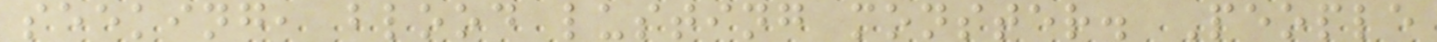seeking, blood lusting monster. People
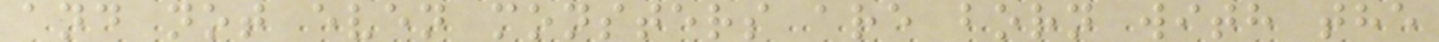and not even monsters are born with the
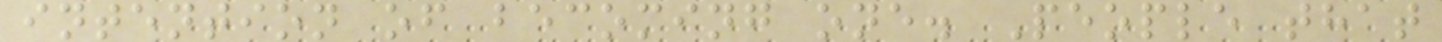intention of becoming one. People that
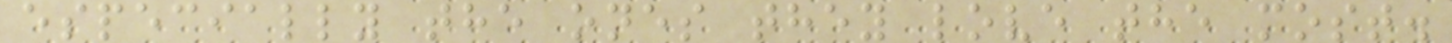especially the ones they love the most.
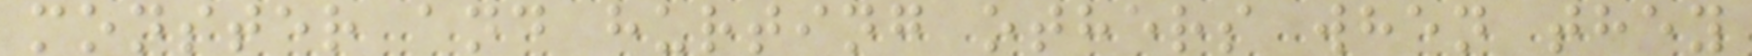monster and hurting others when they
